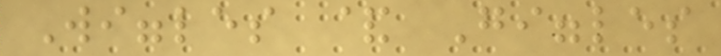Wiggles & Giggles
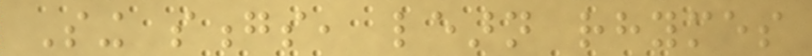Sing songs, learn rhymes
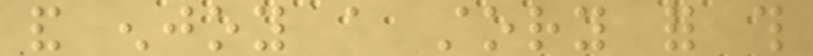and enjoy a story for this
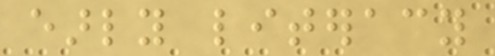early literacy
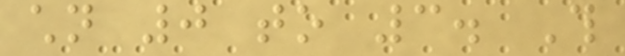children 0 to 3. This
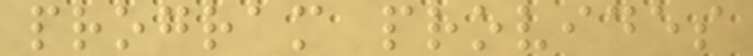program provides
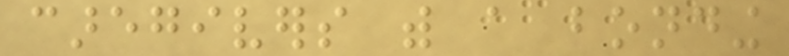caregivers with a bonding
